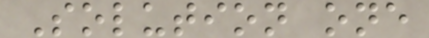Solution one
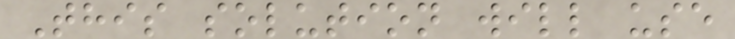This solution will use
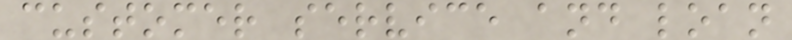customer service and loan
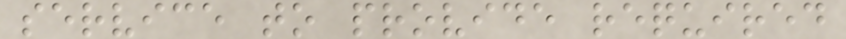service to provide required
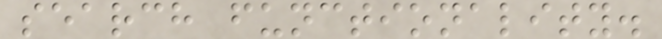search functionality.
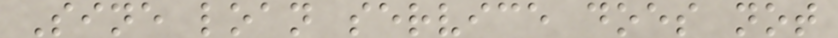Sine loan service does not
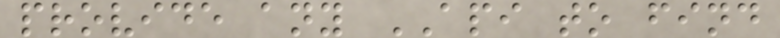provide any API to find
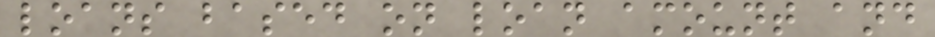loans based on loan amount and
